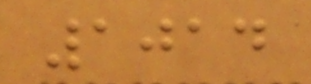1014
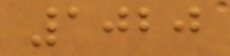1020
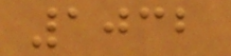1032
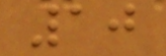10
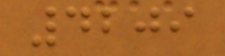4209
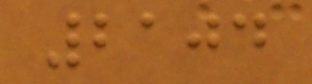2104
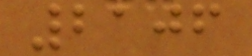2106
